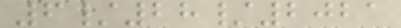6/28/2021
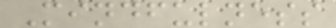Mindfulness
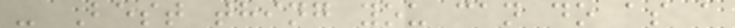- Best thing you can do as a
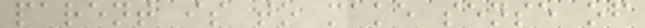parent is to make sense of
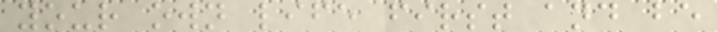your own life first and be
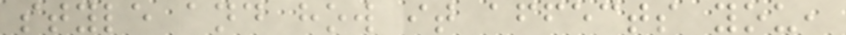style and how it affects you,
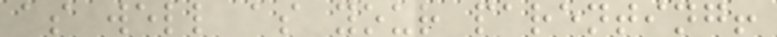as well as your parenting!
